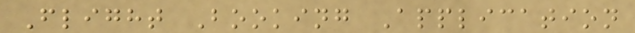Flight Booking Application
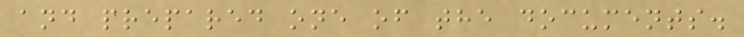and prepared one of the documents.
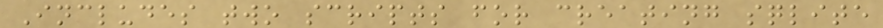Includes two scripts for creating sqlite
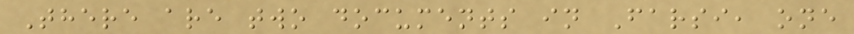There are two documents in Farsi, one
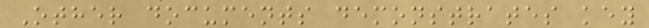Other documents demonstrates key
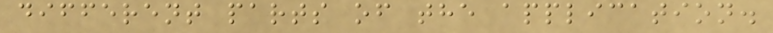different parts of the application.
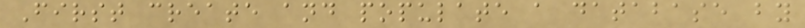First create and populate a database by
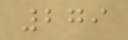279
